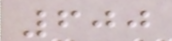600
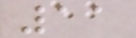11
